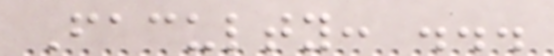Faculty: ...
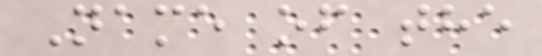Name of the
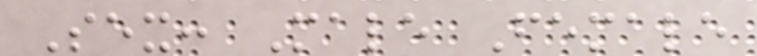Sex: Male Female
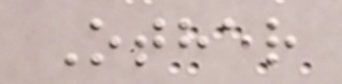Other
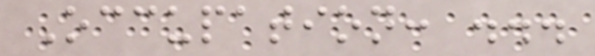Occupation: ...
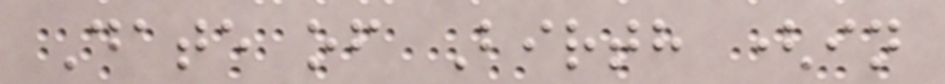Date of Birth (in
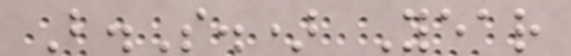B.S.) Year
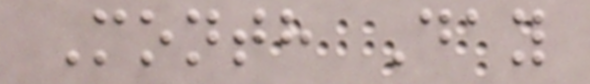Month Day
